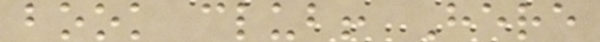book club! Here
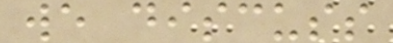we discuss
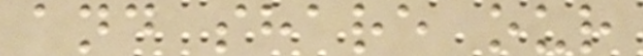and share our
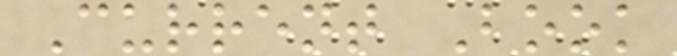Current Book
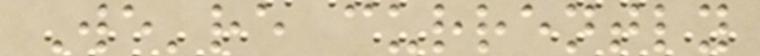We're currently
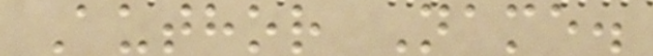Author Name.
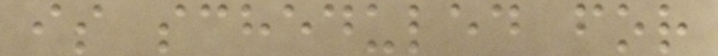is scheduled for
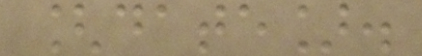[date].
